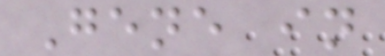Gene in
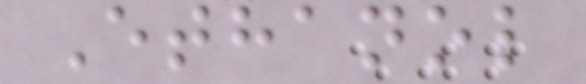Ethanol
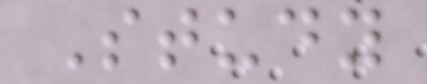Study
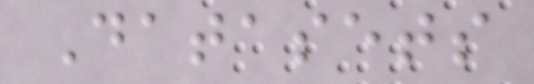Datasets
